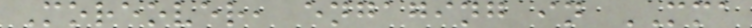Moreover, engaging in MMA
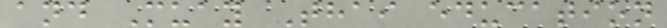and Muay Thai education
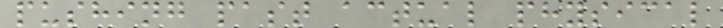pushing past actual physical
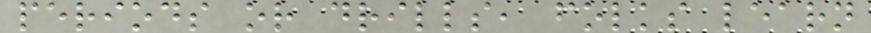periods or drills, folks learn
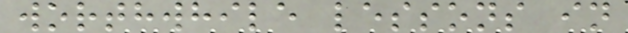worthwhile lessons in
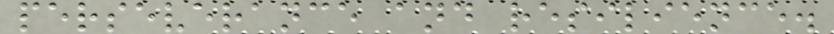perseverance and resilience.
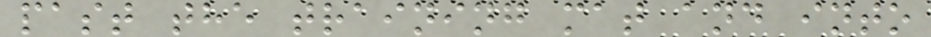past the training mat and into
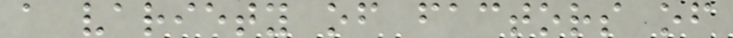a variety of factors of
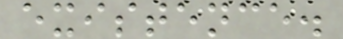existence.
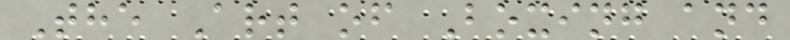The Art of Boxing and
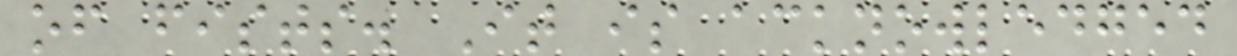of fists. It is acknowledged
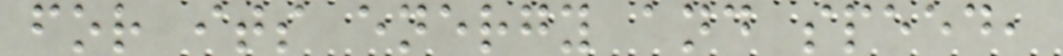for its energy and speed,
